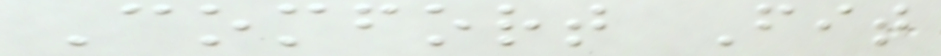Comfort Fit
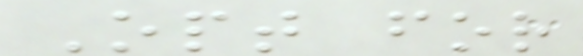Opt for
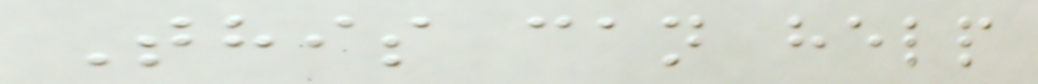This can help
